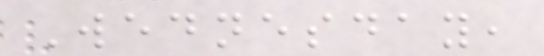Wednesday,
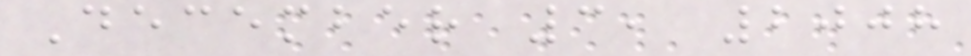December 3, 2008
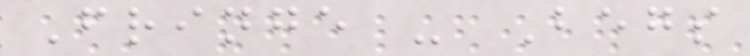Fringe - Begs
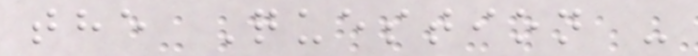the Question -
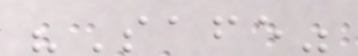"Safe"
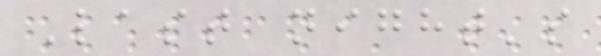Last night's
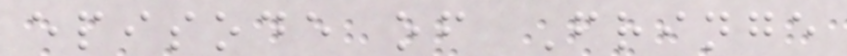episode of Fringe
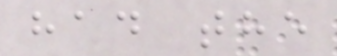had the
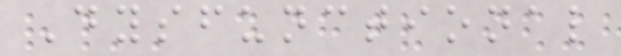Dysfunctional
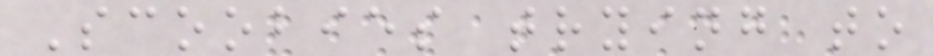Scoobies trying to
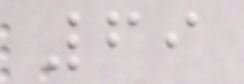69
